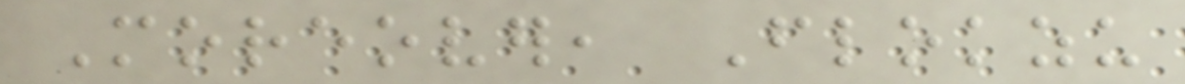Moreover, Flokzu
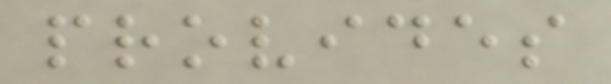provides
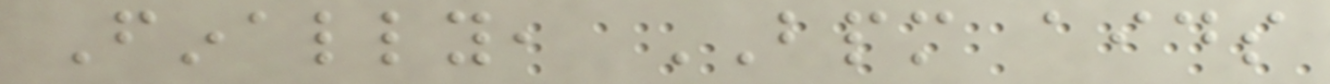Finally, BPM aids
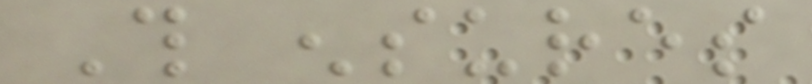This ensures
